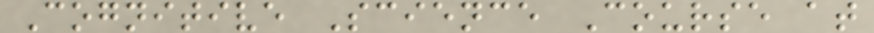Cognitive Science Course at
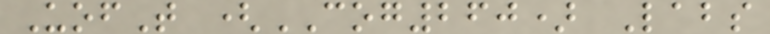UofT (COG260) Labs
